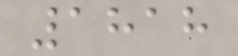1818
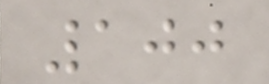100
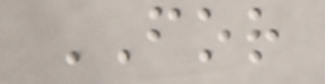FOR
